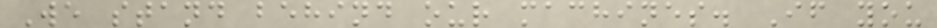We stand behind our machines. If you
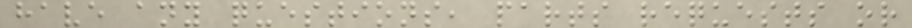have any questions, parts requests or
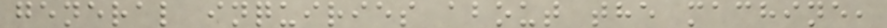general inquiries about the machine,
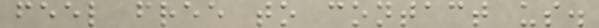feel free to contact us.
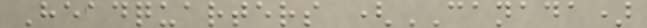Headquarters (CANADA)
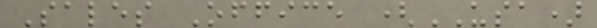Sales Office (USA)
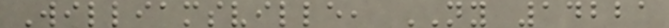Williamsville, NY 14221
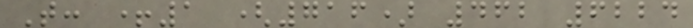T: +1 (716) 462 6224
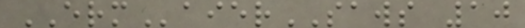ERMaierSAWS 10
